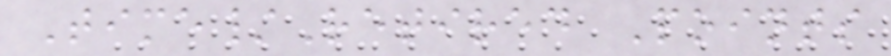Time/Retired Points
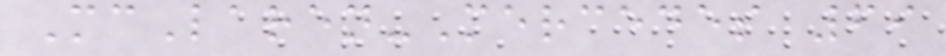McLaren-Mercedes 69
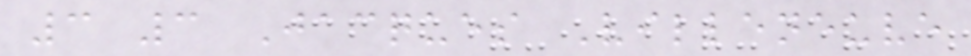3 3 Jacques Villeneuve
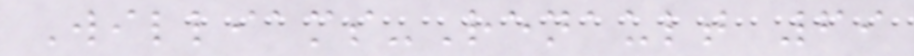Williams-Renault 69
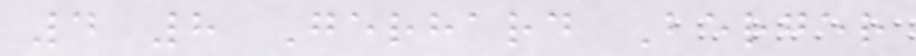4 8 Gerhard Berger
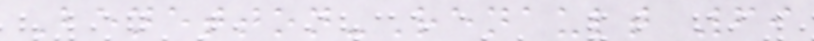Benetton-Renault 69
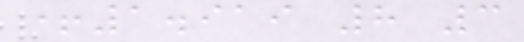+1.919 8 3
